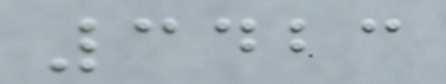3423
